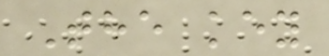The key
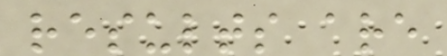results are
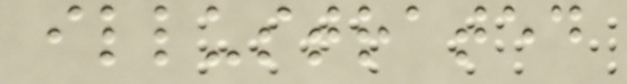illustrated
